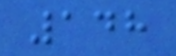148
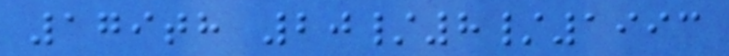179th 20/8/1993
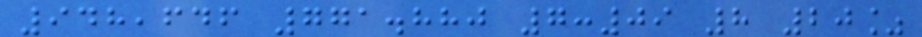948,646 771.880 7:09 8 20%
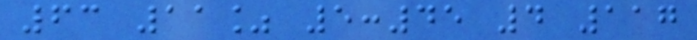63 11% 5:45 4 117
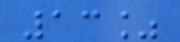13%
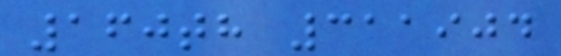160th 311904
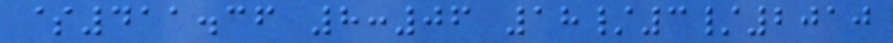$411.36 8:06 18/3/2010
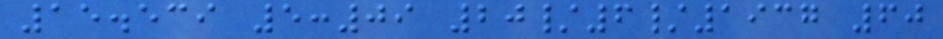15.539 5:09 20/6/1937 60
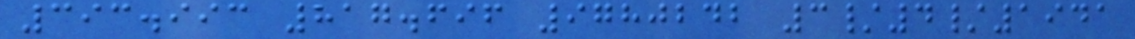393.993 817.696 9780242 3/4/1941
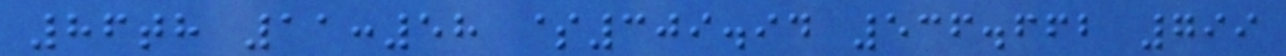86th 11:58 $309.94 536.662 799
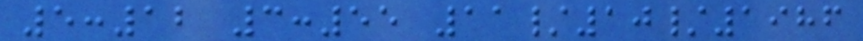5:12 3:55 11/10/1986
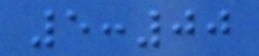5:00
